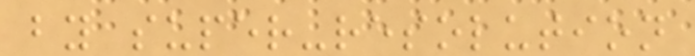by super-resolution
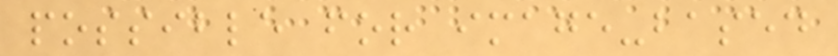possible for image-based
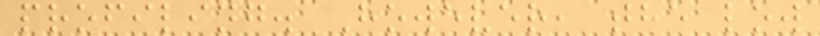profiling. However, the low
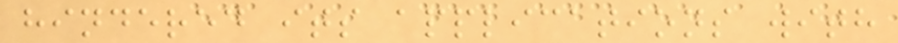hindered its applications with
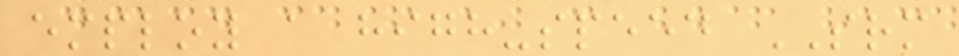employ a high-speed SRM
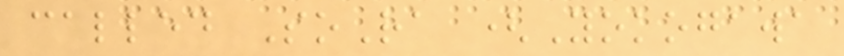called SoRa (Yokogawa
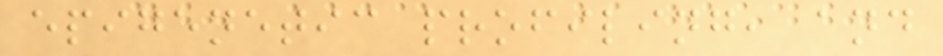epigenetic profiling, and
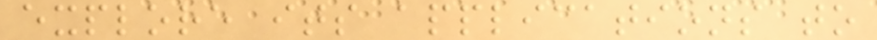explore its applications to
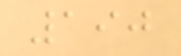190
